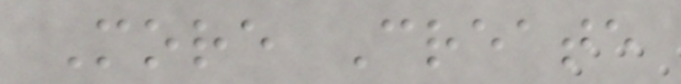More Create
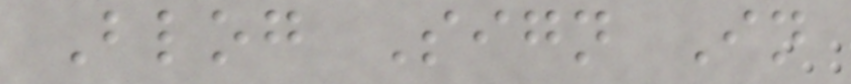Blog Sign In
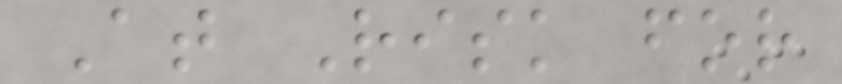At Risk for
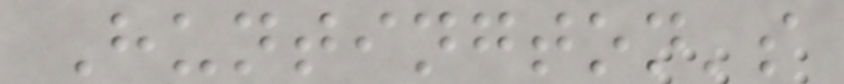Huntington's
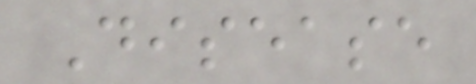Disease
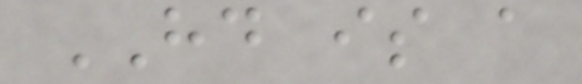HD is a
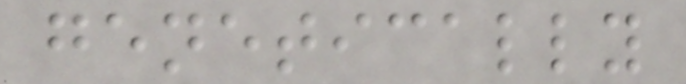genetically
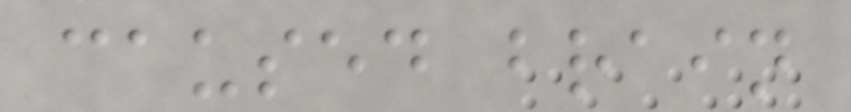caused brain
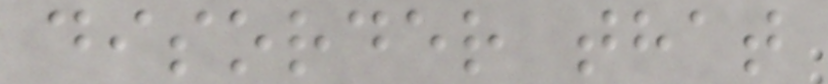disorder that
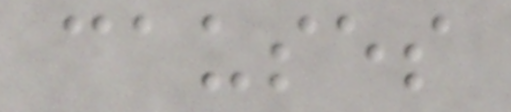causes
